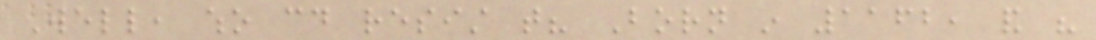Well, who could resist that? Born in 1162, and his
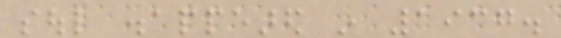soul disappeared in 1937.
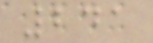241
